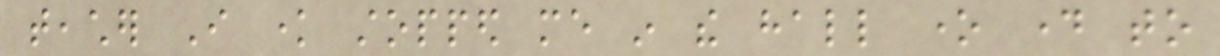teacher I know stopped me in the hall one day to
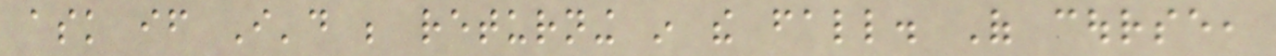ask if I'd be returning in the fall. Of course,
